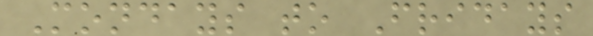Mondays to Fridays
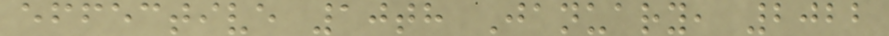effective 10th January, 2022
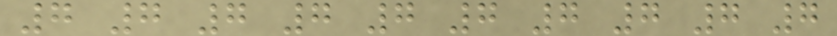7 7 7 7 7 7 7 7 7 7
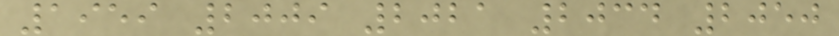1959 2009 2021 2034 2050
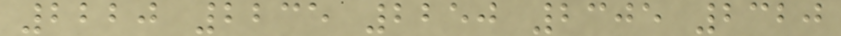2220 2235 2250 2305 2320
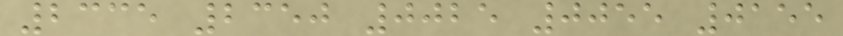2335 2350 0025 0055 0155
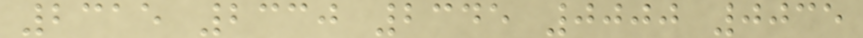2315 2330 2345 0000 0035
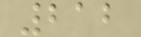212
